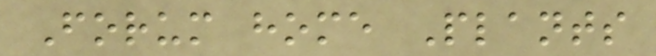Forum home Plants
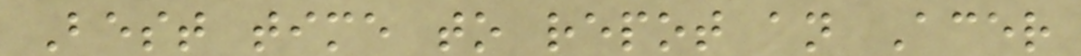Best time to repot an Acer
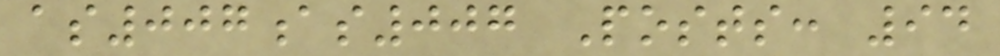as007as007 Posts: 94
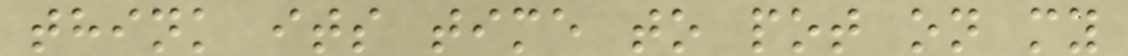think its time to pot on my
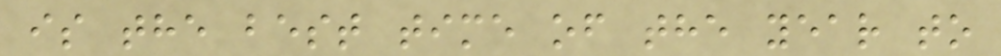is the best time of the year to
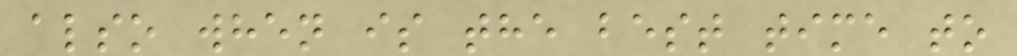also when is the best time to
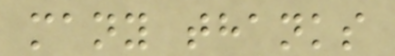many thanks
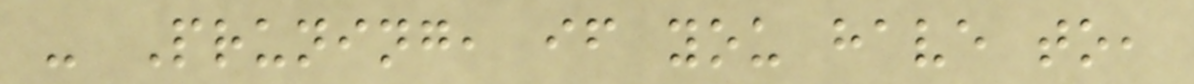- Pruning, if you have to,
